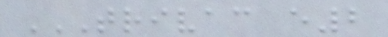TRIVAC E2
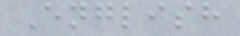English
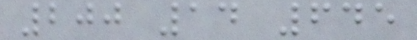200 14 645
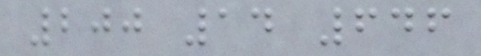200 14 646
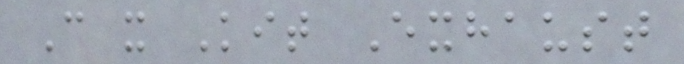C x Kit Exhaust
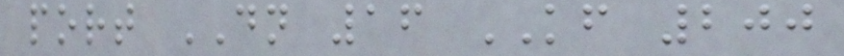port DN 16 KF 200
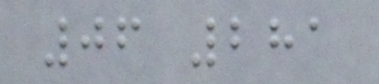06 281
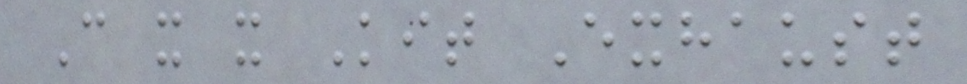C x x Kit Exhaust
